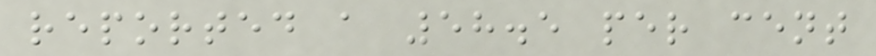reported a 58.5 per cent
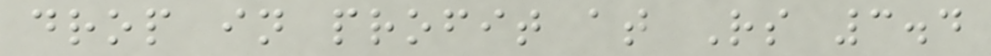drop in profit at Rs 3.4
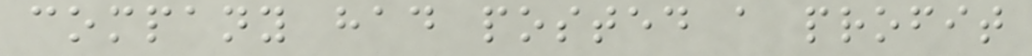company had posted a profit
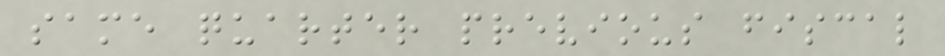same quarter previous fiscal
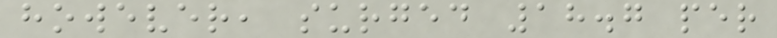however, surged 18.7 per
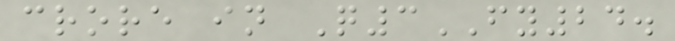crore in Q3FY24.
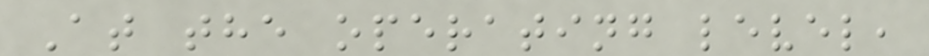At the operating level,
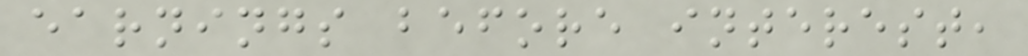earnings before interest,
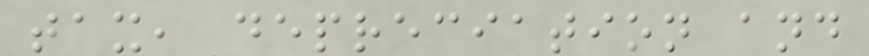tax, depreciation and
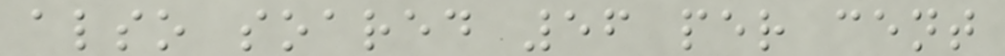also soared 56 per cent
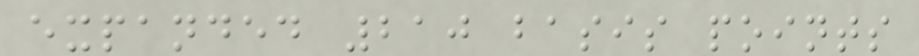expanded 210 basis points
